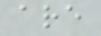are
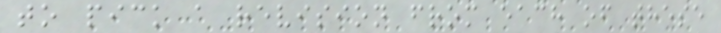to pick a revision from each of these
